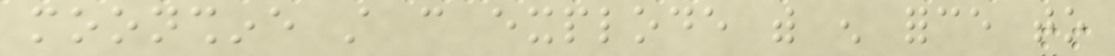moonshine still can explode with enough force to
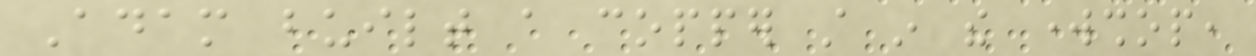Adam built a copper still in the workshop,
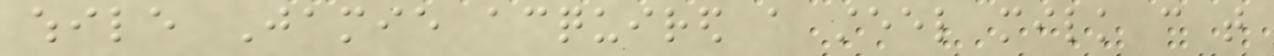while Jamie acquired a steel milk can that
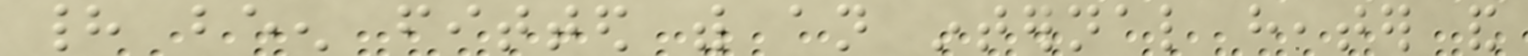had been fitted with an internal heater and
